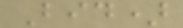Bid)
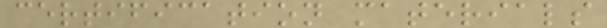certification materials
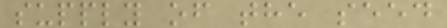supply of the seed
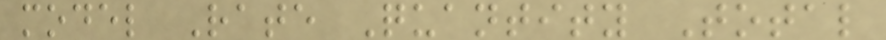model Rate Quantity Total
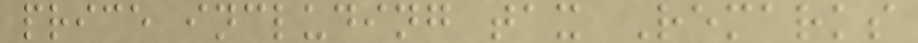price including tax Remarks
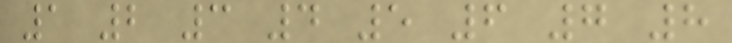1 2 3 4 5 6 7 8
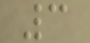3
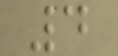4
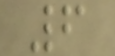6
